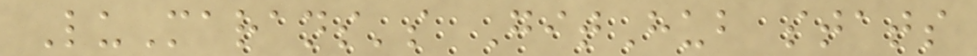LuMarans's GitHub stats
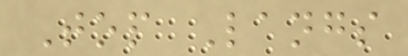Top Langs
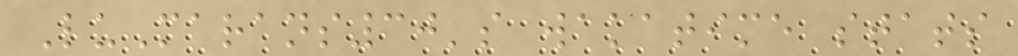LuMarans30's wakatime stats
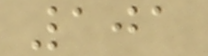101
